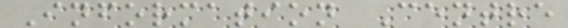Information Centre
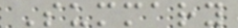Summary
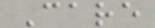Care
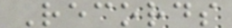Records
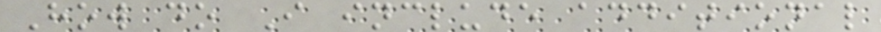How do I include additional
